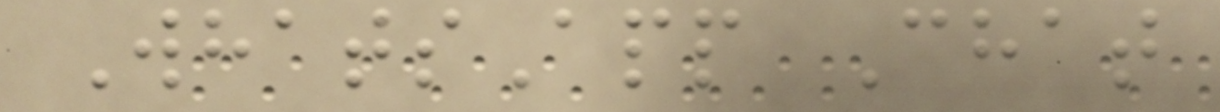WhatsApp Chat
